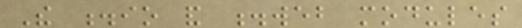The .io and .web modules
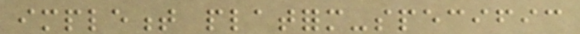implement platform-specific
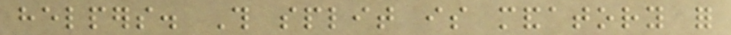helpers. This split is mandatory for
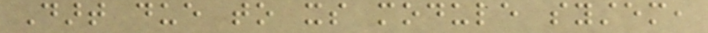Dart due to its module system,
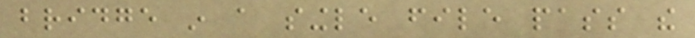bridge in a single file pass the
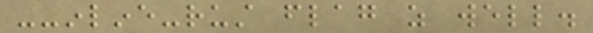--inline-rust flag as well.
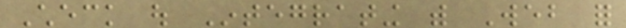Check out Integrating with Web for
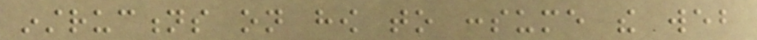instructions on how to consume the web
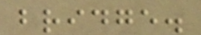bridge.
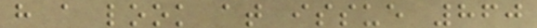have a look at issue 860
